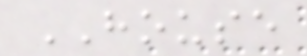HOUSE
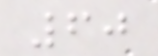60
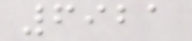6921
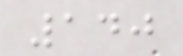140
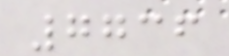7736
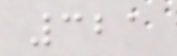321
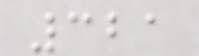321
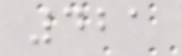421
